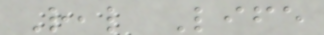Real Life
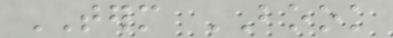TERM BOOK
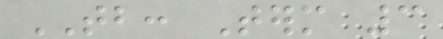TB: Term 3
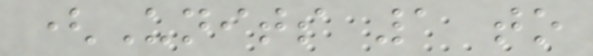(Units 1 to
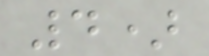4)
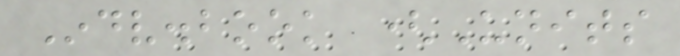Indv.book (Units
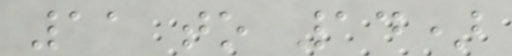11 to 14)
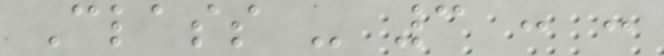Class - 3 : :
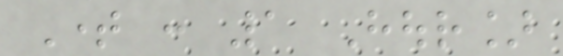Time : 1 Hour]
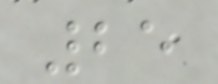25
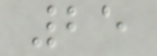25
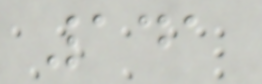141
